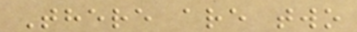There are two
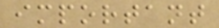important
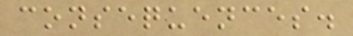consequences.
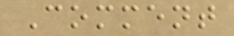Comment
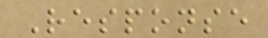Response
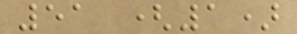51 (1)
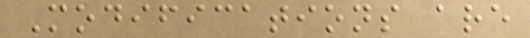Modifications are
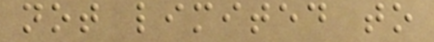not limited to
